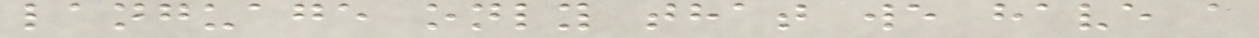language only that we have a
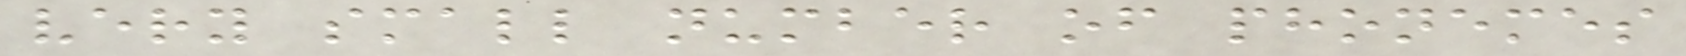very small number of phonemes
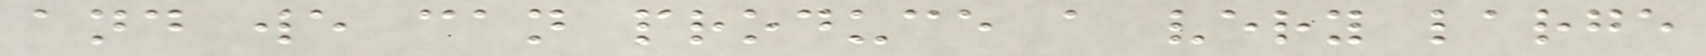and we can produce a very large
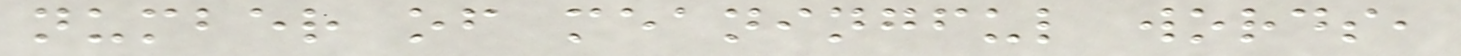number of meaningful words,
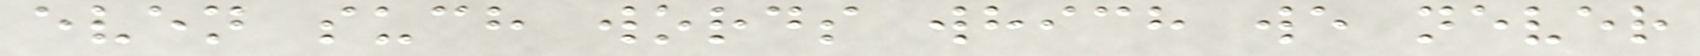even such words which we never
